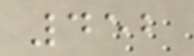452
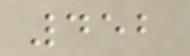452
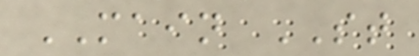MAIN ST
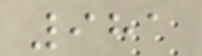981
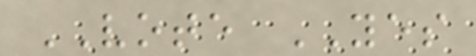VOTE YES
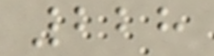228
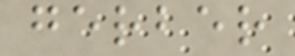gerber
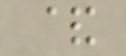&
